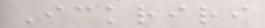Ickriri
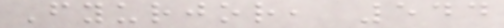Fyurjor, 544
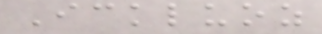Ickluoz
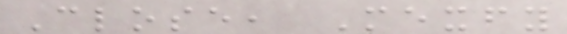Close, Mexfy
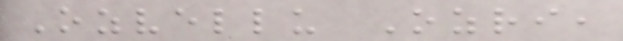Ozvellu Ozri,
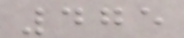475
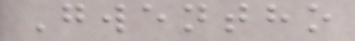Gwentho
